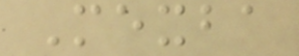Mexba
